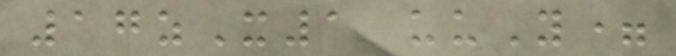17zX1 uuY=
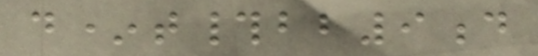d*t#bb9d
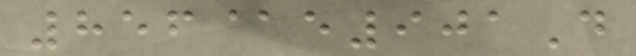856@e901D
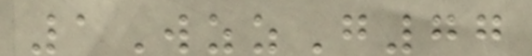1WzzG77
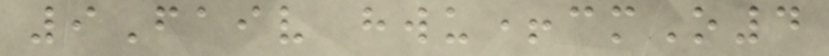9Faiv hwu+cmO4
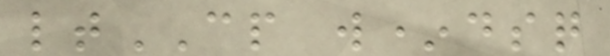ltCP w*dsq
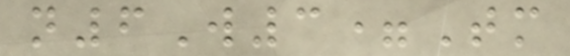n6W3=Tm
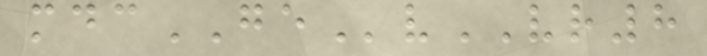mdcGEvVR8
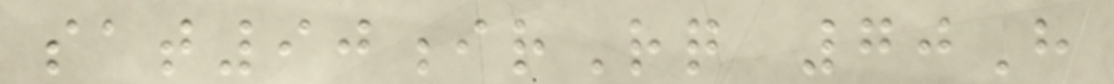sat90irRq 70H
